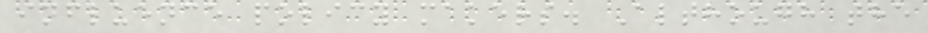influence policy makers. Although the
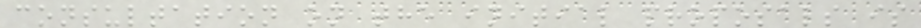consultation on the initial proposals is
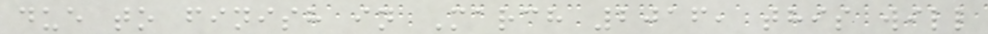due to finish in March 2016, this will
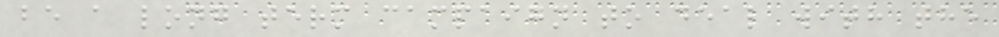be a long term campaign to deal with the
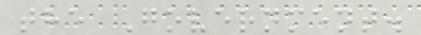the Government.
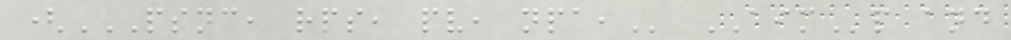(PSNC, RPS, PV, NPA, AIMp and
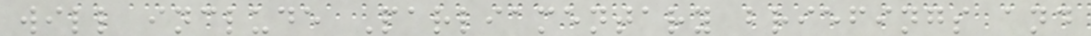will include Parliamentary briefings and
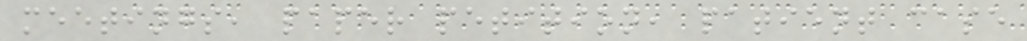meetings, paper petition, patient case
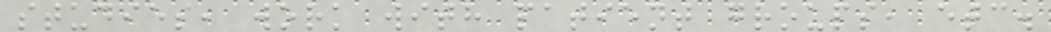studies, work with patient groups, etc.
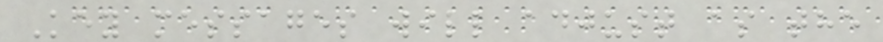Key messages will adjust as the
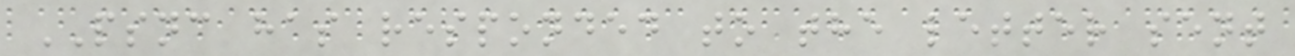PSNC has responded to the letter sent
